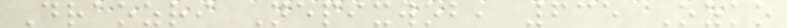Draozri Nepixwob, 635 Ozko
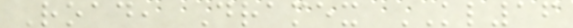Road, Dramex KL16
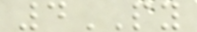4PY
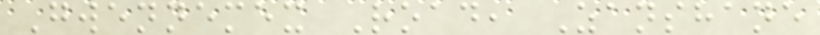Gwennemex Road, Zanshane
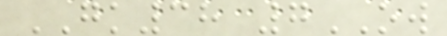GK38 7OW
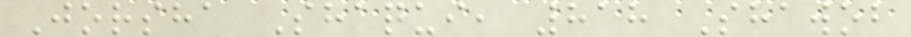Jorsha Shaqui, 818 Shawob
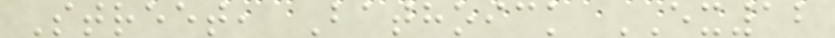Street, Bathoick EX12
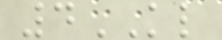4KL
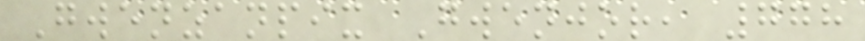Gwenzanpix Gwenjor, 778
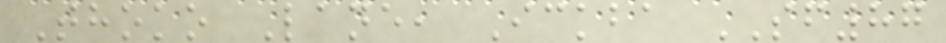Thoko Lane, Ickba SF87
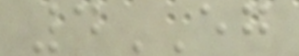4EG
